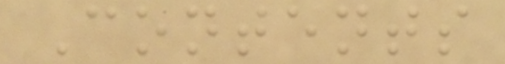Contents
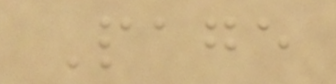Page
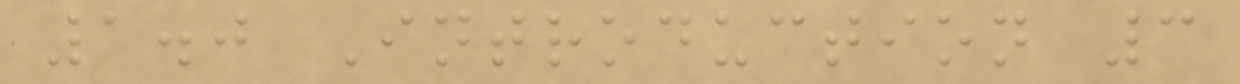1.0 Introduction 3
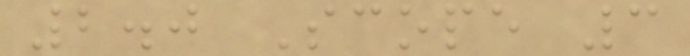2.0 Scope 3
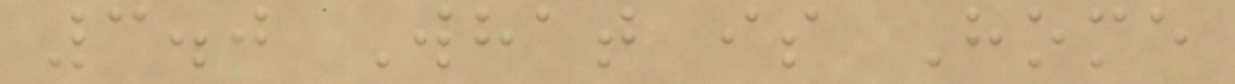3.0 What is Home
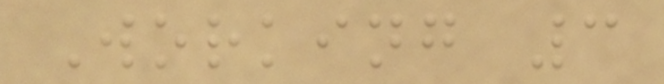Working 3
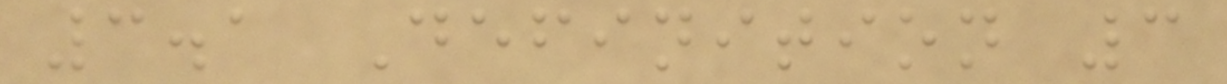3.1 Definition 3
